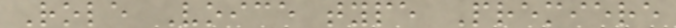Role Voice type Premiere
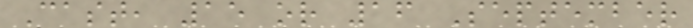Cast, 15 or 16 September
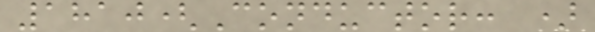1810(Conductor: )
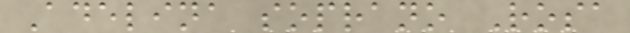Adelina soprano Rosa
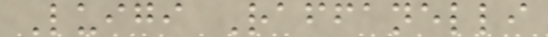Luigi Raffanelli
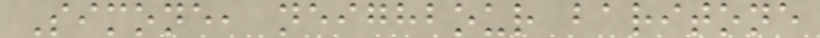Simone, neighbour baritone
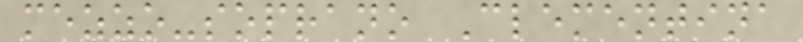mezzo-soprano Clementina
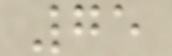75
